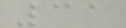31
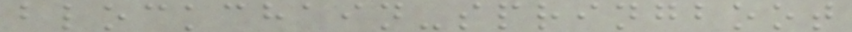blockchain-springboot
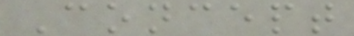Concept
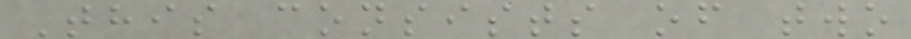This consists of two
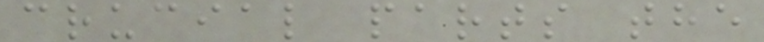crucial parts the
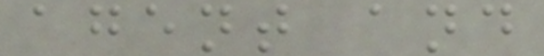agent and
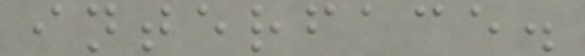interface.
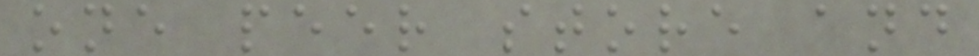one peer store and
